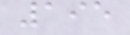195
